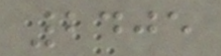2405
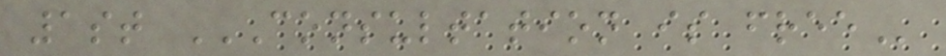1st CONSULTATION IS FREE
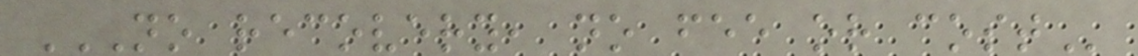NO RECOVERY, NO FEE OR COST
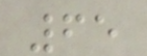65
